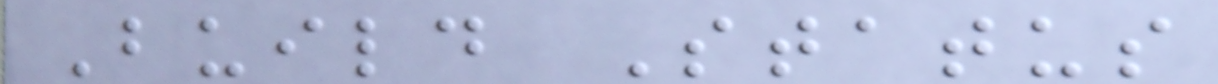Build Status
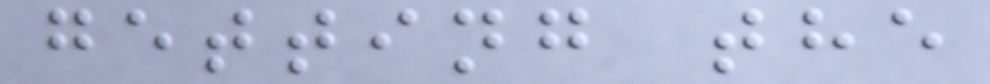getting the
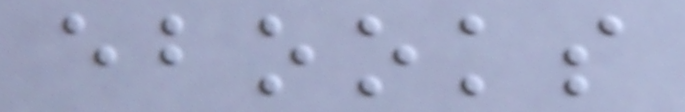ebooks
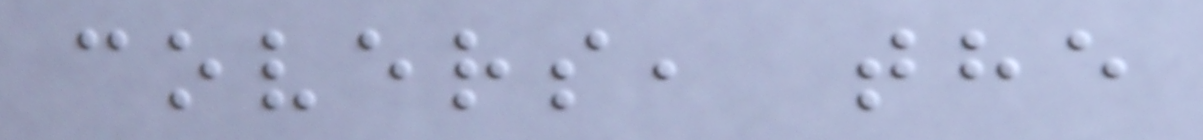covers, the
